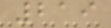219
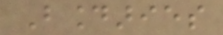Boundaries
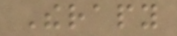Therapy
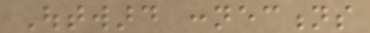Outward connections
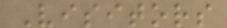Visitors
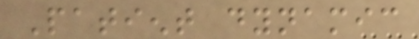Patient dynamic
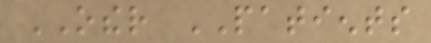OTHER PATIENTS
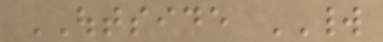OUTSIDE WORLD
